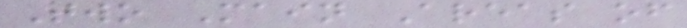Two Main Areas of
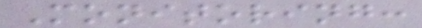Monitoring:
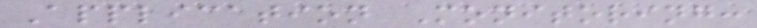Application Monitoring:
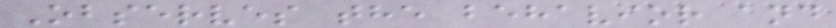Observes the behavior and
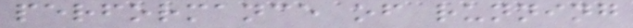performance of running
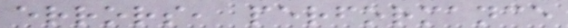errors, performance
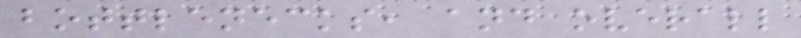bottlenecks, and overall
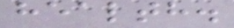health.
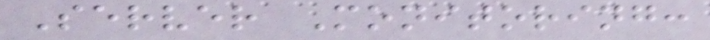Server Monitoring:
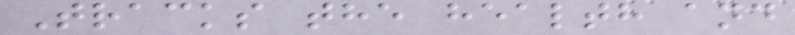Tracks the health and
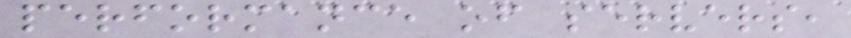performance of servers,
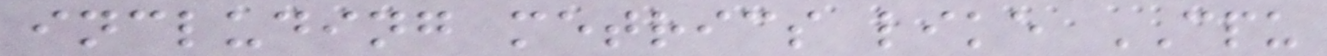including metrics like CPU
